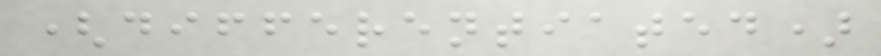(differentiated)
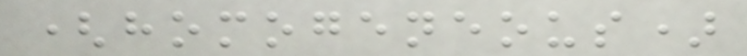(homogeneous)
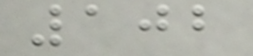102
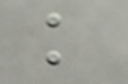k
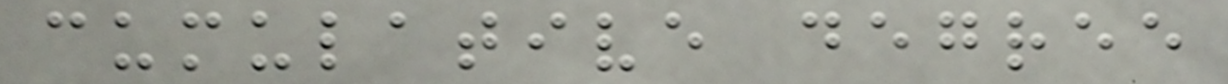cumulative degree
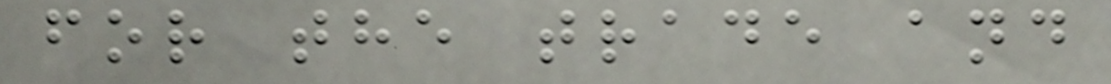for the trade and
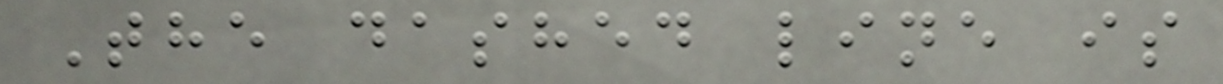The dashed line is
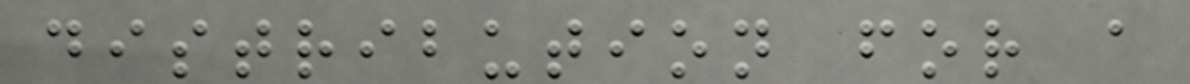distribution for a
